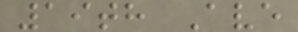19th Ave
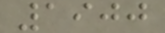1900
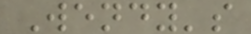Wendy's
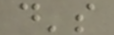d's
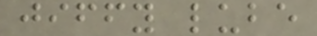jiffy lube
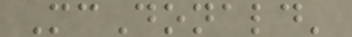McDonald'
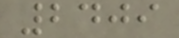2409
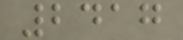2417
